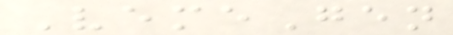VemeGen
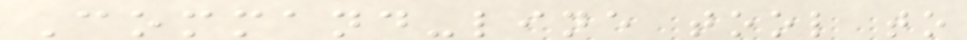Command-line tool to
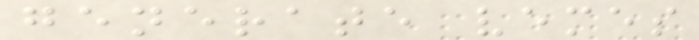generate vemes
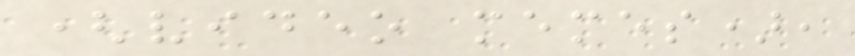(video memes),
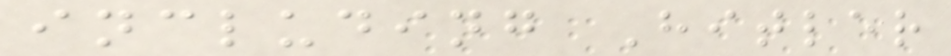including Hitler
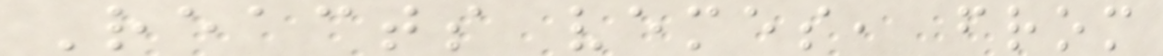Reacts vemes, from
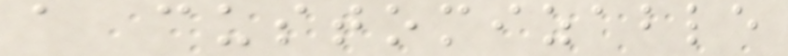a customizable
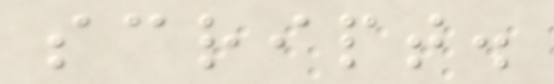script.
